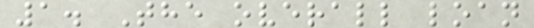1. The overall loan
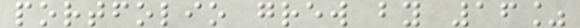portfolio grew by 16%
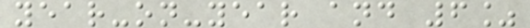year-on-year and 6%
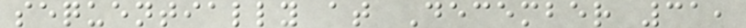sequentially at December 31,
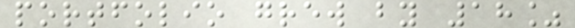portfolio grew by 18%
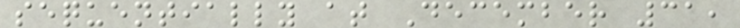sequentially at December 31,
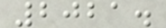2021.
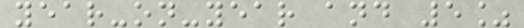year-on-year and 5%
